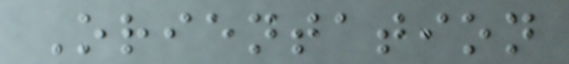Orientation
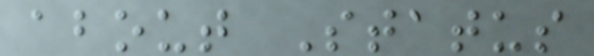about Status
